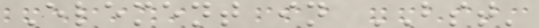Element in BST'
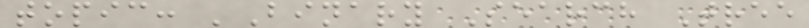topic: 'Binary Search Tree
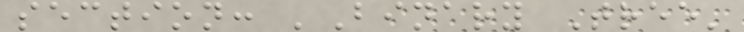section: 'Binary Tree'
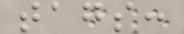tags:
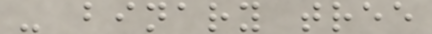- binary tree
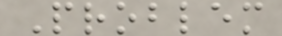Problem
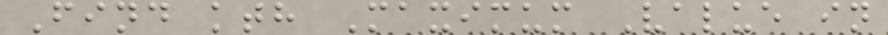Find kth Maximum Value in
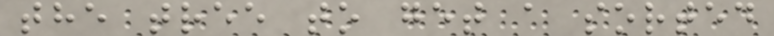the tree to get a sorted
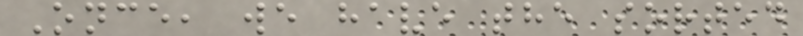Once, we have the sorted
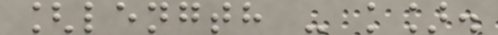[length - k].
